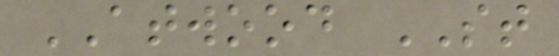ATWOOD ST
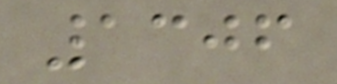1306
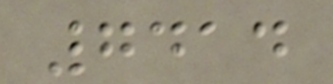7414
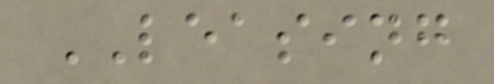LEASING
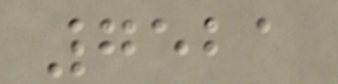7521
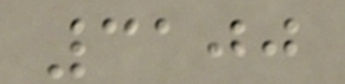3100
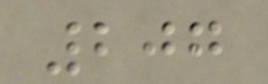207
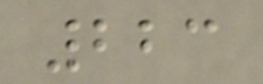223
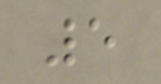5
